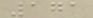171
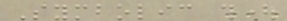Symbolic thought
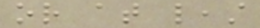or at least
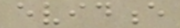evidence
